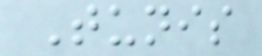Tunis
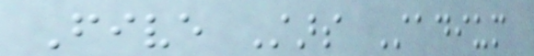Five Stars Stadium
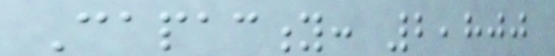Capacity: 2,800
